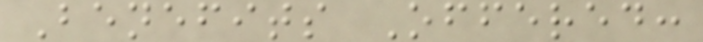Benefits Offered:
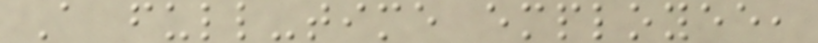A full-time employee,
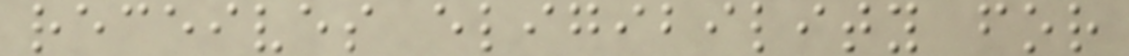receives eligibility for
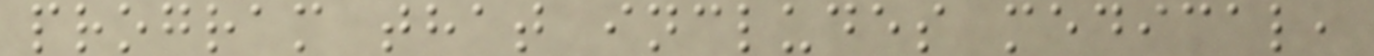program that includes medical,
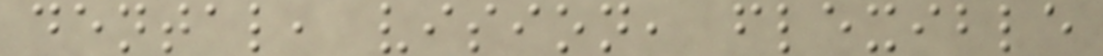dental, vision, flexible
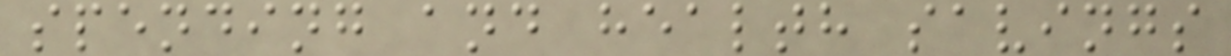spending and health savings
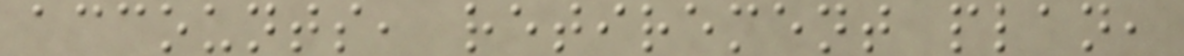accounts, retirement plan,
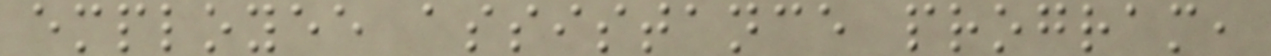employee assistance program,
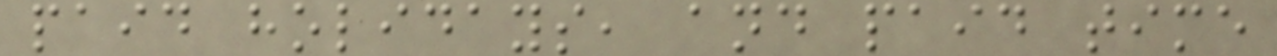paid holidays, and paid time
